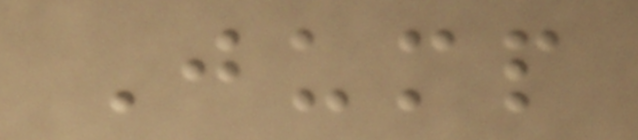Jump
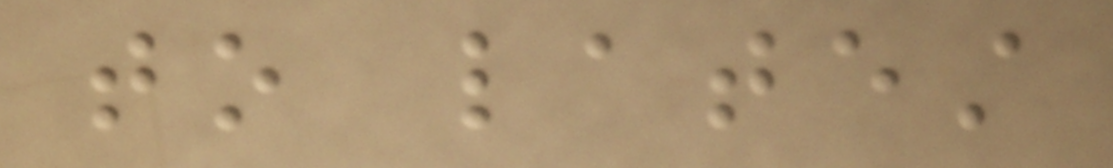to latest
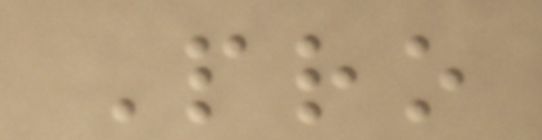Pro
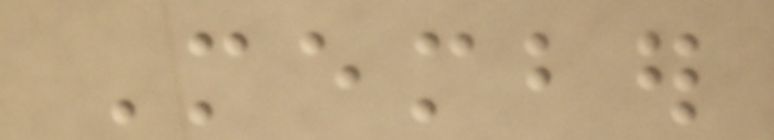Member
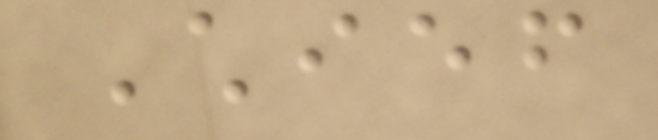Chief
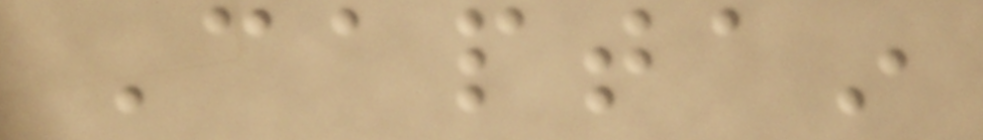Captain
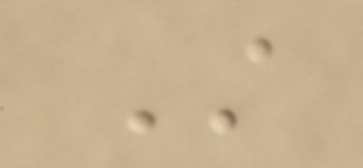Still
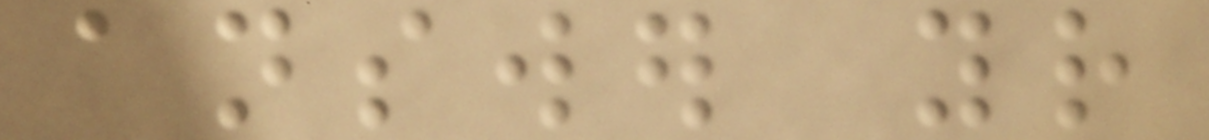answer your
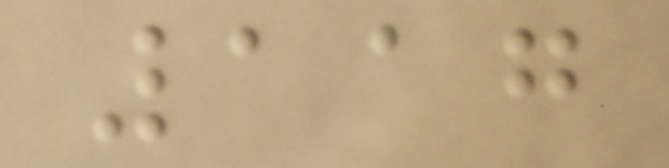117
